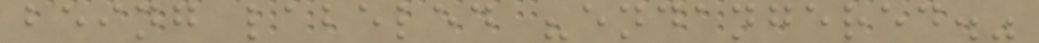being labeled "endangered."
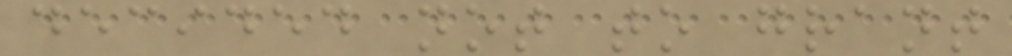decided not to grant
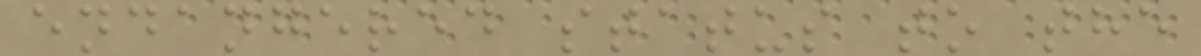endangered status to the
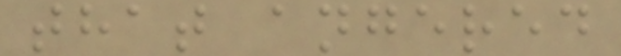that angered
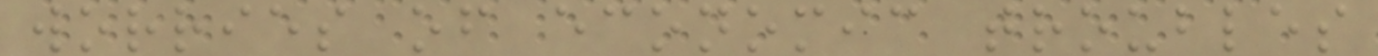worries of economic troubles
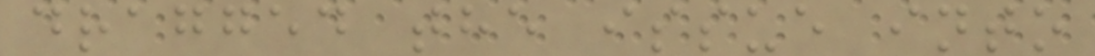dragged the issue into
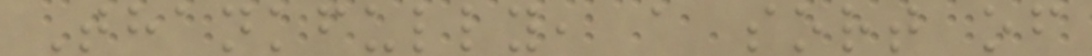Thankfully, a sort of
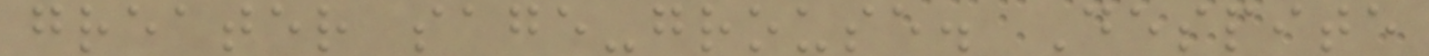greater sage-grouse. Despite
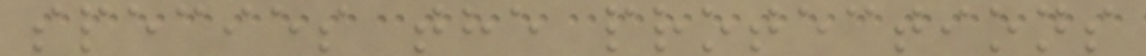species the protections
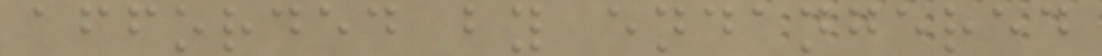afforded by endangered
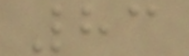83
